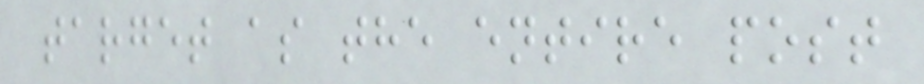target as the entire post
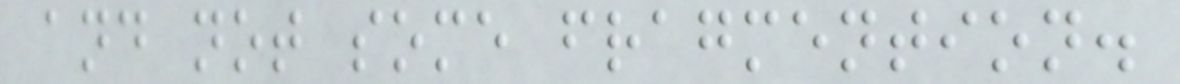and not some fragmention.
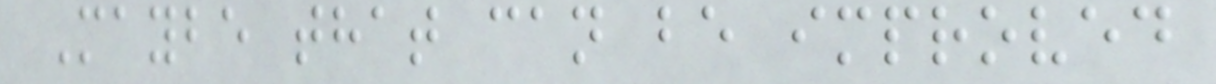Maybe that can be improved
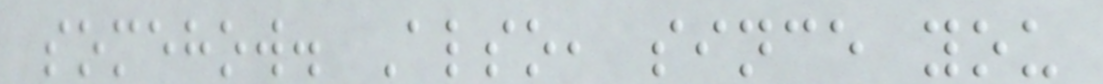somehow. Also, since you
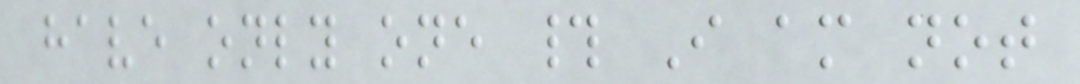have only one # I am not
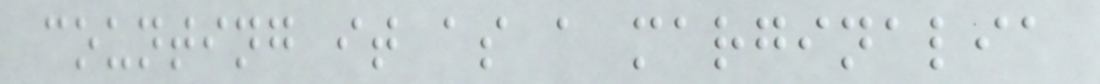counting it as a marginalia
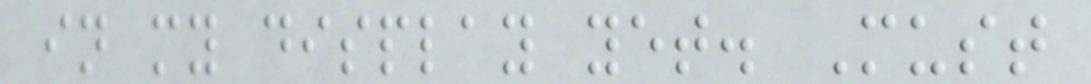in my display yet. Must
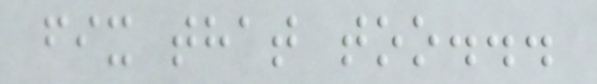fix that too...
